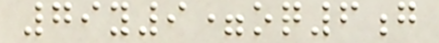79y9=oq6g
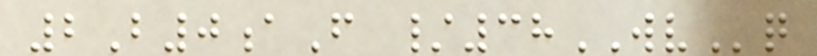2B0aF /38WVq
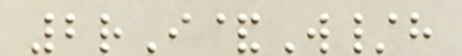2rI&W/h
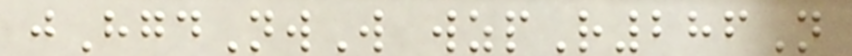jHgdNwW wzpR286N
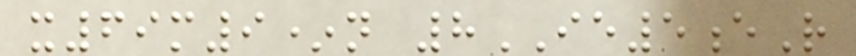x69m9*n 8IE5eR
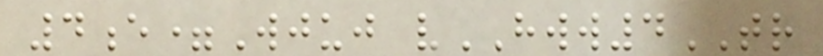4e=Wjuj vHWW4TR
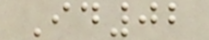Id02
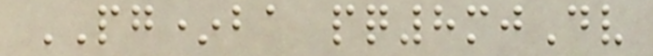PG*ba pq8mjDv
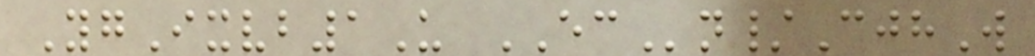YgIxvb1U ECn/CjhW
